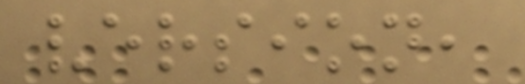version,
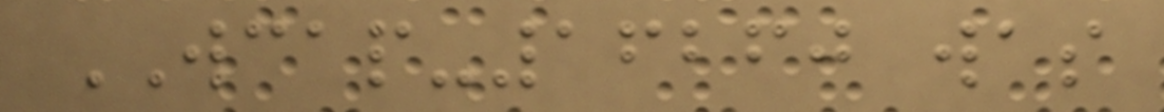WCAP-16260 was
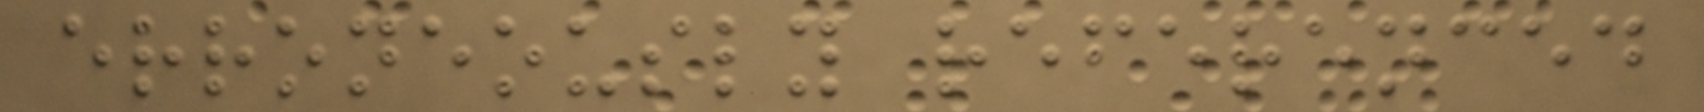erroneously referenced
